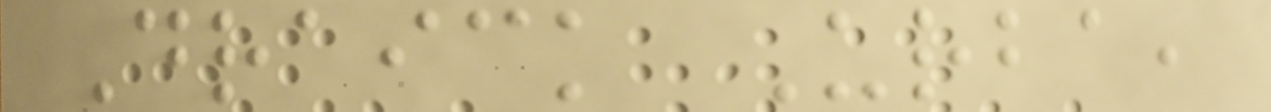Draick Urba,
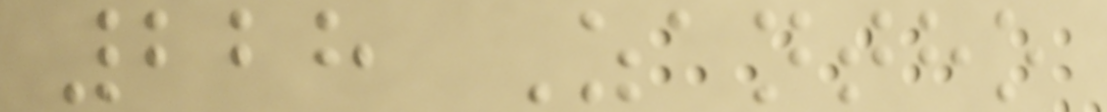228 Zantho
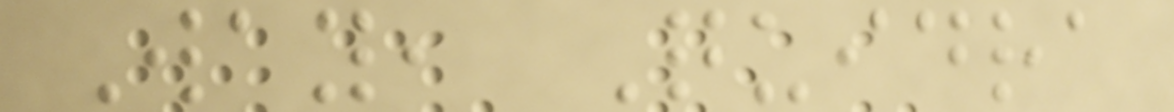Way, Quidra
